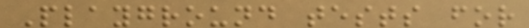Playground tests for
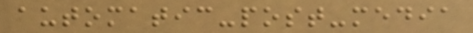automatic-post-media
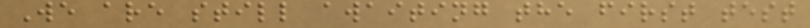We are still awaiting the first test
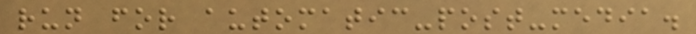run for automatic-post-media.
